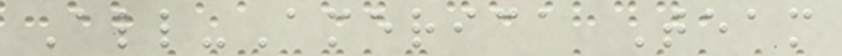All-America Team
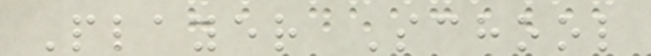Player School
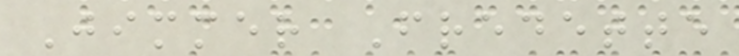Jimmer Fredette
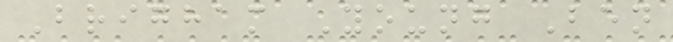Brigham Young Ben
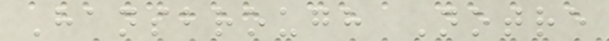Hansbrough Notre
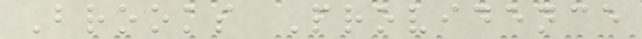Brooks Providence
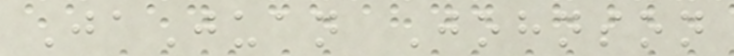JaJuan Johnson
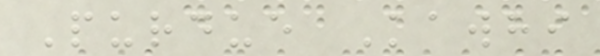Purdue Kawhi
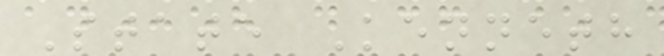State Kenneth
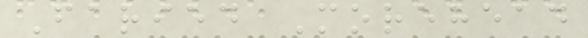Faried Morehead
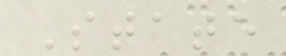State
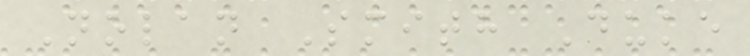Nolan Smith Duke
